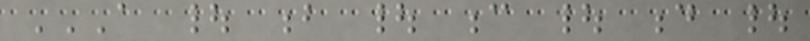A | B | C | D |
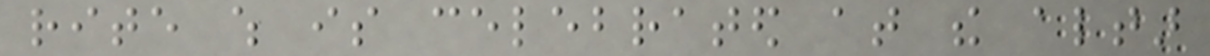rite which is celebrated at the altar
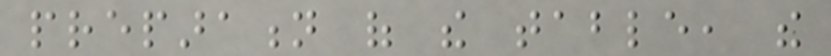preparation of the table, the
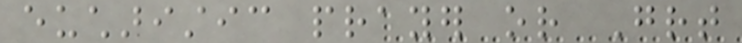eucharistic prayer or Great
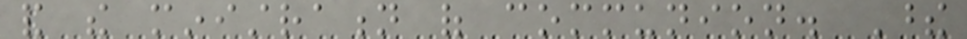and the ministration of communion. These
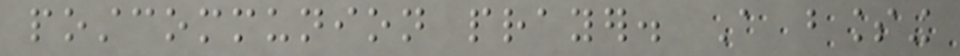postcommunion prayer. A blessing
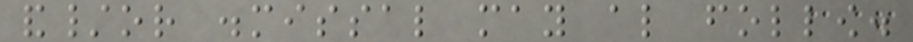and/or dismissal may also follow.
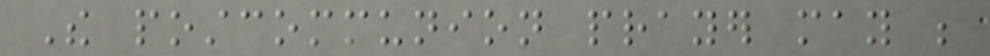The postcommunion prayer may be
